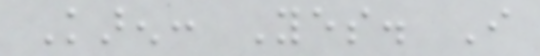Karen: Yes. I
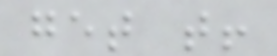get that!
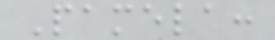Pamela:
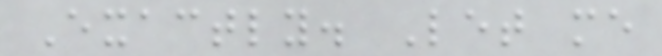Exactly. Let me
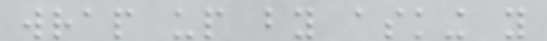wrap up by asking you
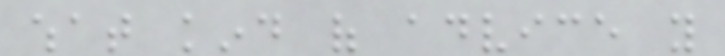what kind of advice you
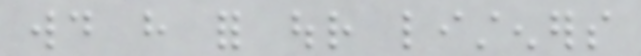would have for our listeners
